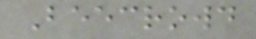Beecrowd
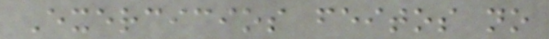Exercicios feitos no
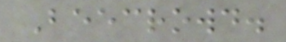Beecrowd.
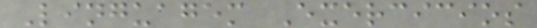Linguagem Exercicios
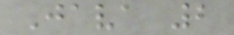Java 2
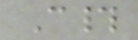C#
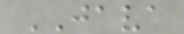JAVA
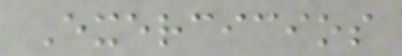Exercicios
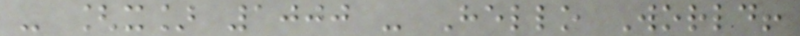- [x] 1000 - Hello World!
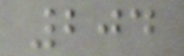204
